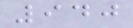940
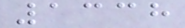1338
